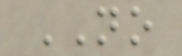NO
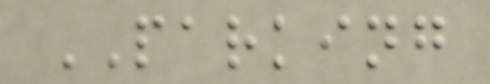PARKING
